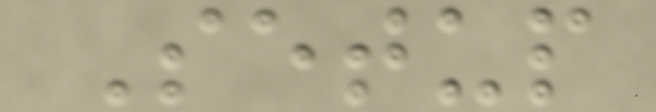Setup
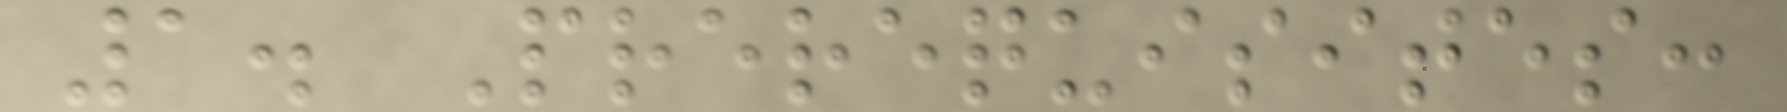1. Prerequisites:
